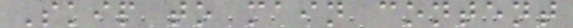Skip to main content
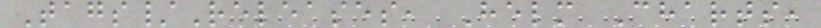Tags/Releases, Helm Charts,
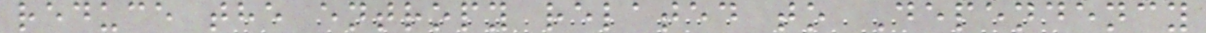reduce the entropy related to Dependency
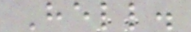Hell.
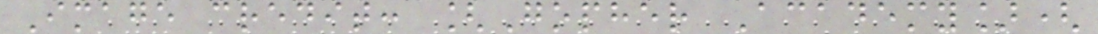Image credit: [Gopher Academy](
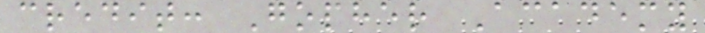credit: Gopher Academy
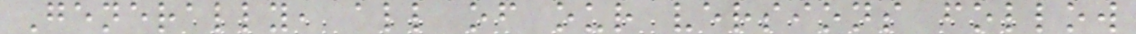Generally, all of our versions follow
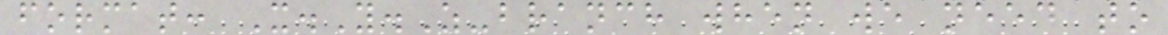format: X.Y.Z-branch when we need to
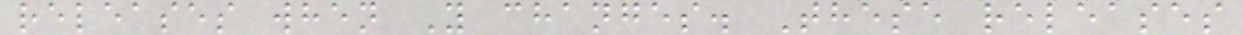releases when Y changes. These releases
